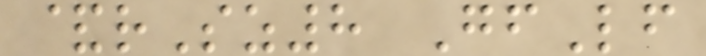&rSz8 GfLf
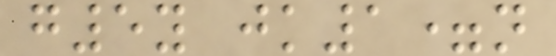g5y jk1=n
